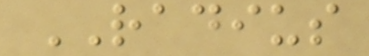RADIUS
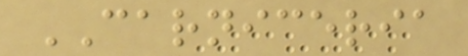CARNICERIA
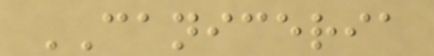CANICERIA
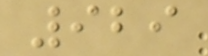929
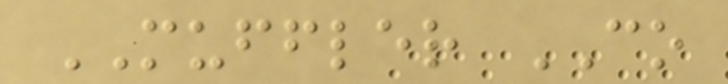MUFFLER CO
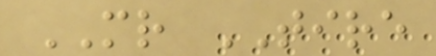MR TIRE
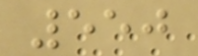550
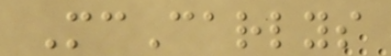McCarlys
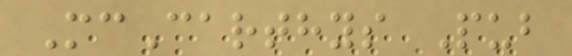McCarthys Pub
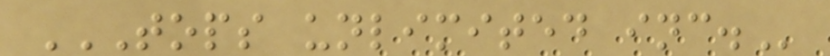TOPS UNLIMITED INC.
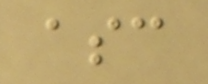asc
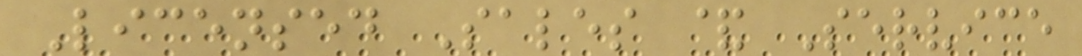Licensed Sales & Service
